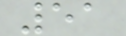51
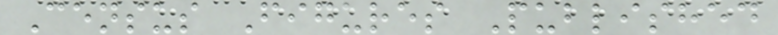Census Figures Published
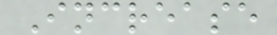Increase
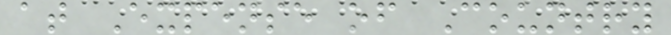at Expense of Country
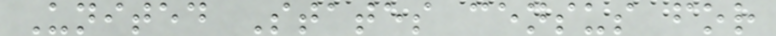United States census for
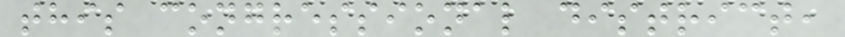this congressional district,
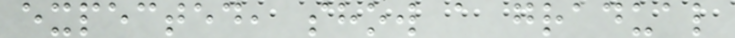expected, show a gradual
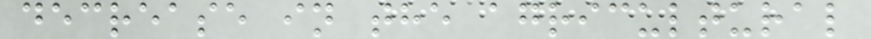decrease in the agricultural
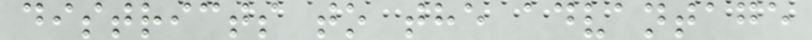districts to the advantage
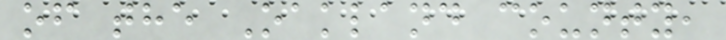of the Oakland county,
